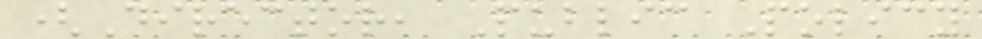(Director, Public Policy
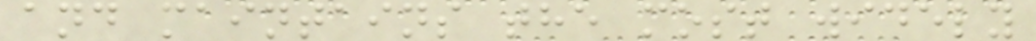and maintains the most widely
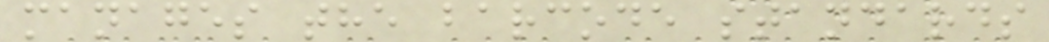manages the barcode standards
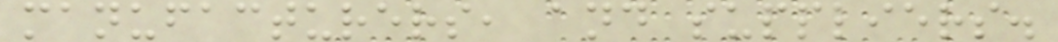manufacturers, and suppliers.
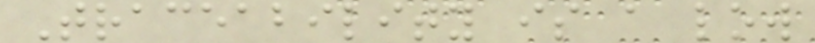Traceability is a low
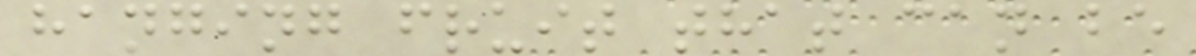hanging fruit that can be
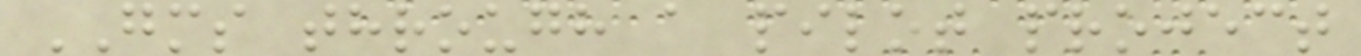GMS through a pilot project
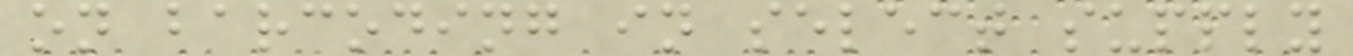on barcoding in select supply
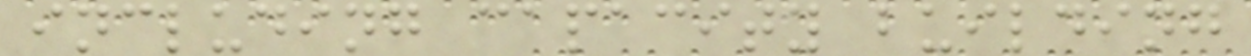including capacity building
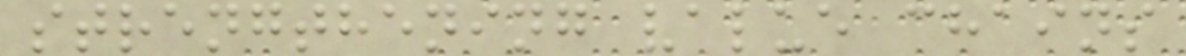strengthening value chains
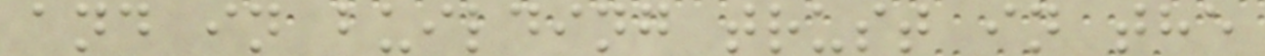and in building trust in the
